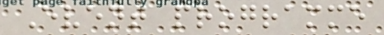Event programme
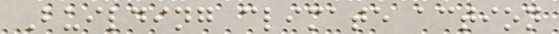Building climate action
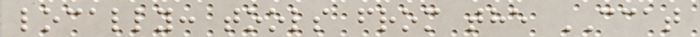locally: tools from the CCAT
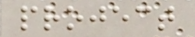project
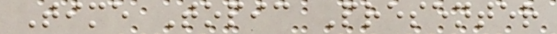Time Topic Presenter
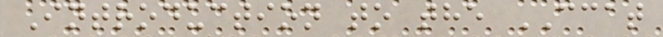Introduction to the CCAT
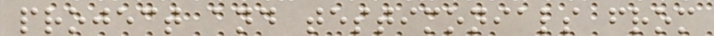project and testimonials from
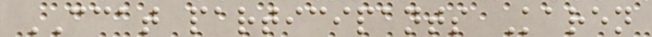CCAT participants Karen
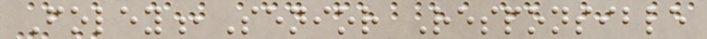Foley,Senior Responsible
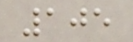105
